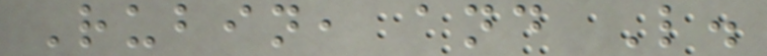Rubin, and L.
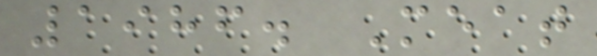1986. Meat
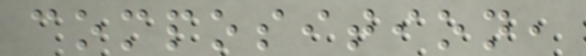composition,
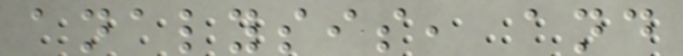analysis, and
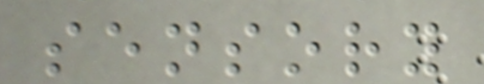sensory
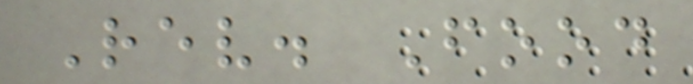Rev. Food
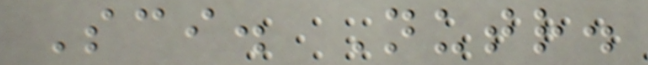Sci. Nutr.
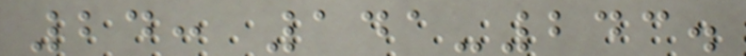24: 141-243.
